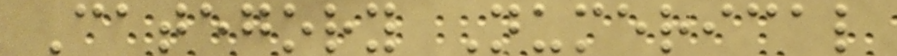Category Numerical
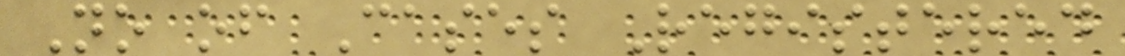No of Cases Registered
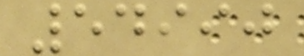54990
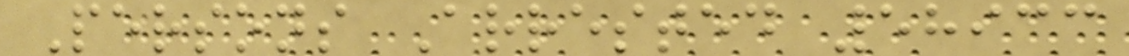Persons Arrested 58933
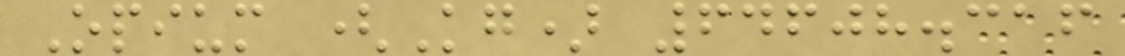Opium (Kg) 64608.316
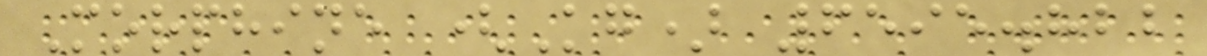Morphine (Kg) 6595.822
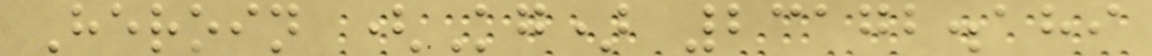Heroin (Kg) 23172.189
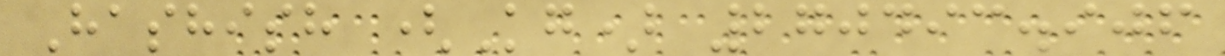Hashish (Kg) 270493.906
